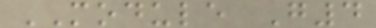MODULE G4
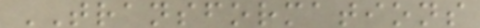TRANSFORMATIONS
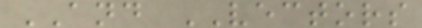AND VECTORS
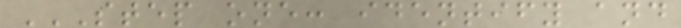STEP ONE: IDENTIFY AND
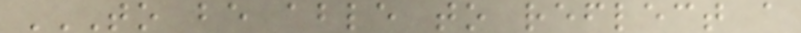TO BE ABLE TO REFLECT A
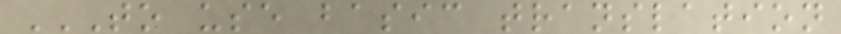TO USE BASIC TRANSLATION
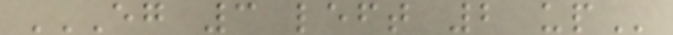EG 3 LEFT 2 UP
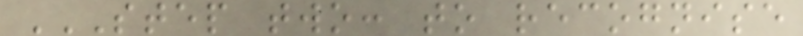STEP TWO: TO RECOGNISE
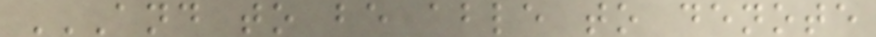AND TO BE ABLE TO DENOTE
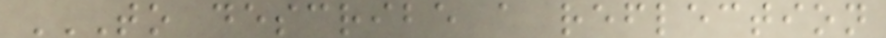TO DESCRIBE A REFLECTION
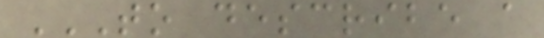TO DESCRIBE A
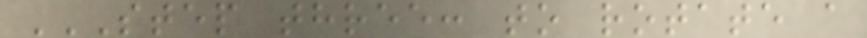STEP THREE: TO ROTATE A
